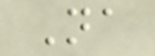Na
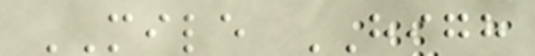MILE HIGH
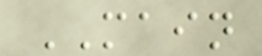MAIN
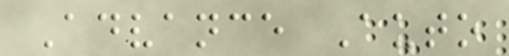Advance Auto
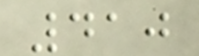410
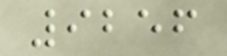9256
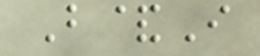B&I
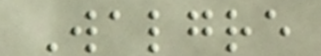Walgre
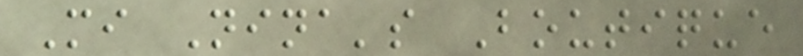Mi Nina's Boutique
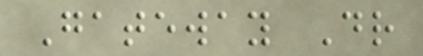Gateway Dr
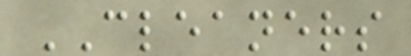CLEANERS
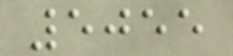5055
